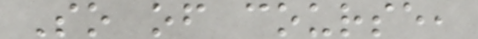So of course,
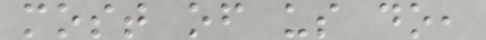most of us do,
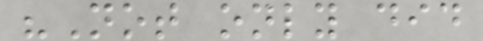"Not only did
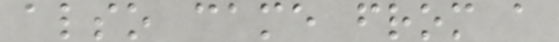also came from a
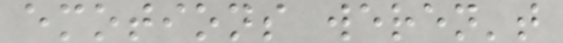emotions weren't
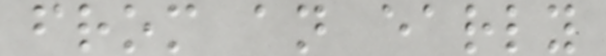from an early
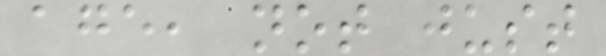age, not just
